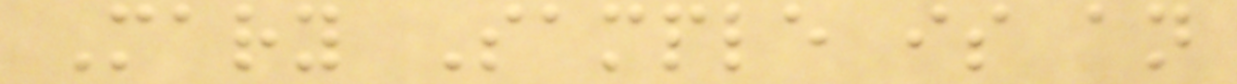Mary Sample is an
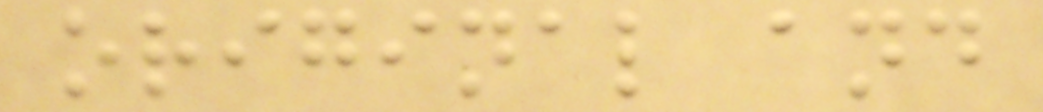original and
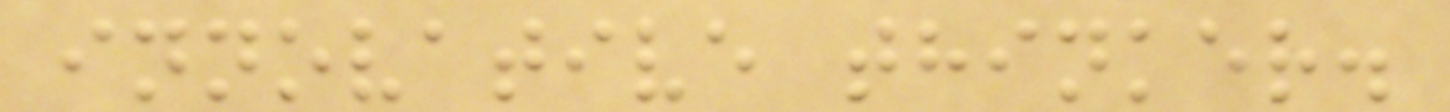innovative thinker.
